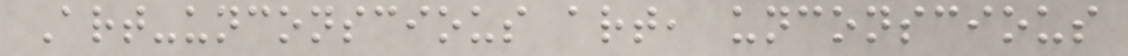Art-unconscious art, unconscious
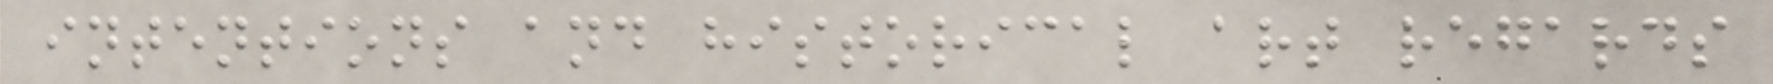intentions and historical art regards
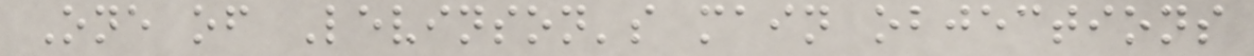One of Levinson's main objections
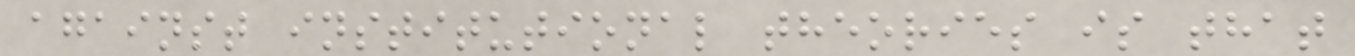against institutional theories is that
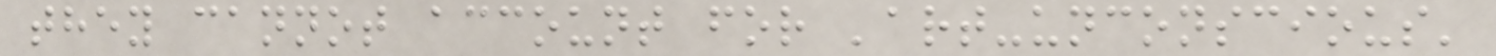they cannot account for 'art-unconscious'
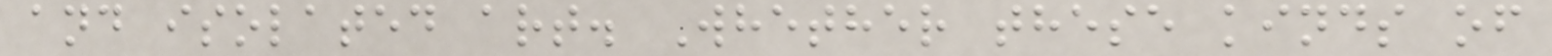and isolated art. Whether these kinds of
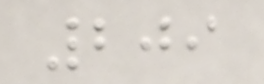209
